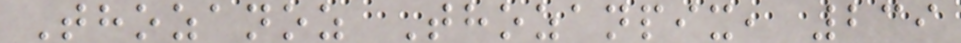Thozanoz Thozanpix, 239
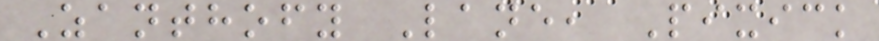Zanthofy Lane, Pixick
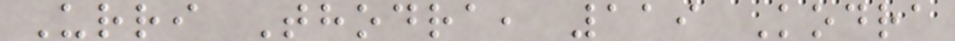Urri Thodra, 119 Kodra
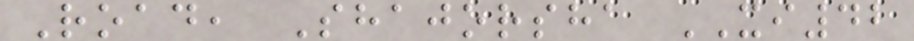Road, Shajorsha XI42
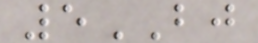5BJ
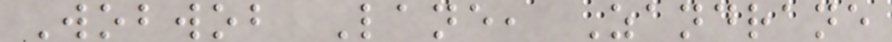Wobwob Lane, Zandrane
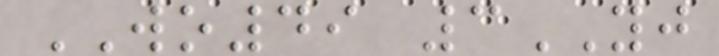WO49 3YJ
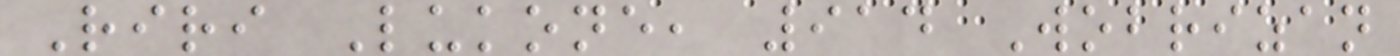Riri Lukone, 914 Wobrizan
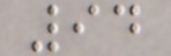94
